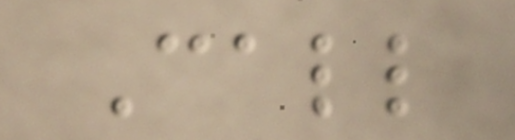Call
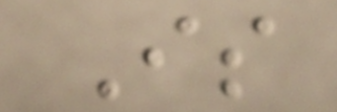Is
